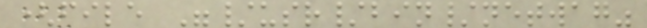(file "/usr/bin/netwag"
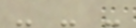- - -
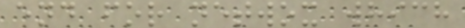end for netwox which
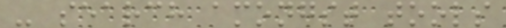- search amongst tools
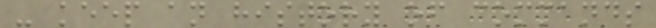- keep an history of commands
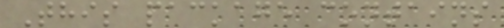This package contains
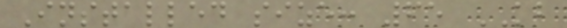Installed size: 65 KB
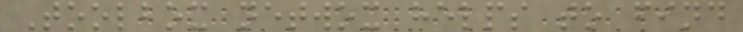Toolbox netwox helps to find
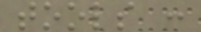tools :
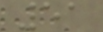51
